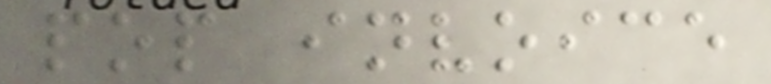pop invoice
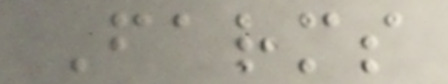Farms
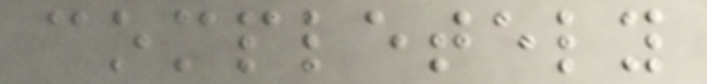completely
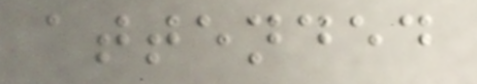attended
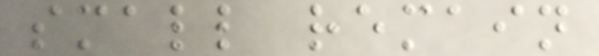small remain
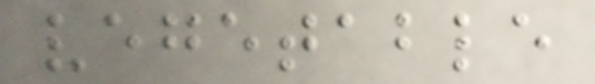vegetable
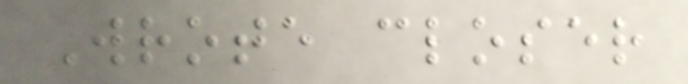Wrote closer
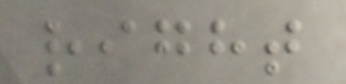right
